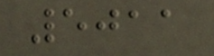5011
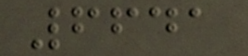6641
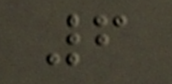6
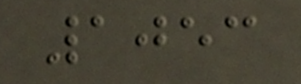1053
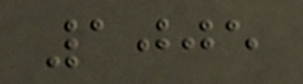1005
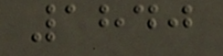1840
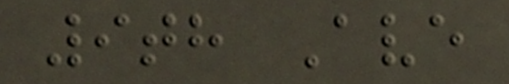9th Ave
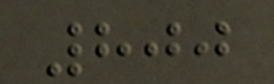800
